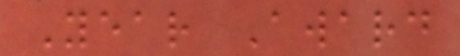Year Award
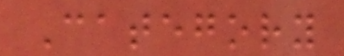Category
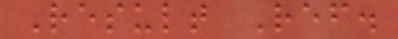Result Ref.
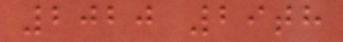2020 29th
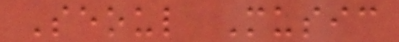Seoul Music
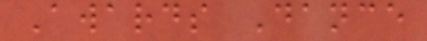Awards Dance
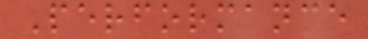Performance
